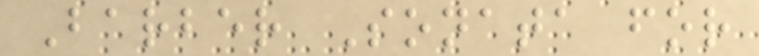Barber Sonata for
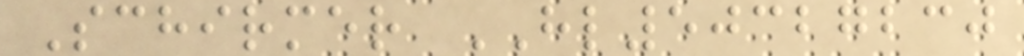Schirmer HL50327230
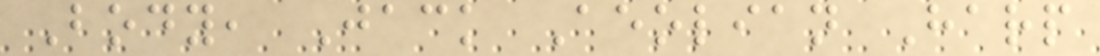Body, Jack Aeolian Harp
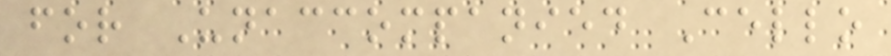for Unaccompanied Cello
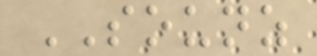SOUNZ
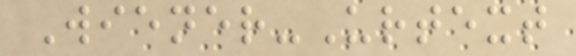Wiener-Urtext
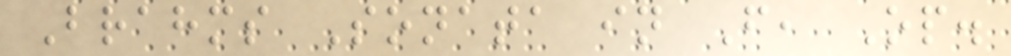Brahms Sonata in F, Op.
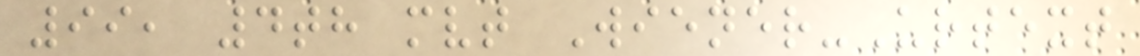99, 4th mvt Wiener-Urtext
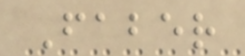Faber
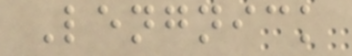Lengnick
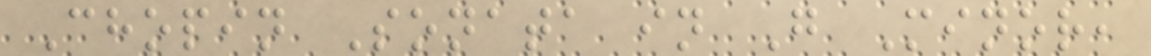Chopin Sonata in G Minor,
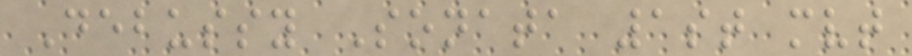Debussy Sonata 1st mvt
